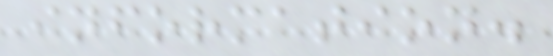information.
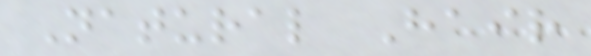Natural Hair
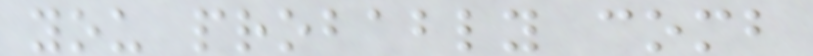you probably comb
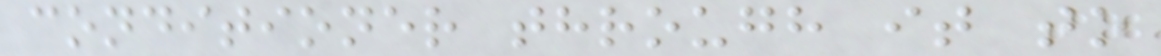conditioner through it to
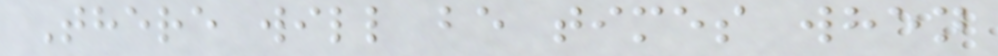There will be times when
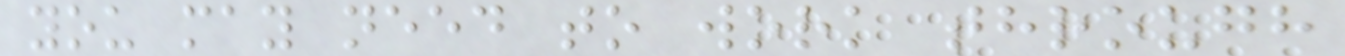you may need to work through
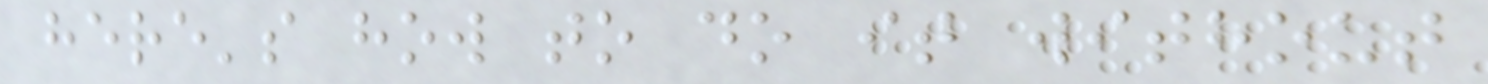here's how to do it without
